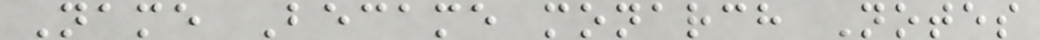Name Became monarch Notes
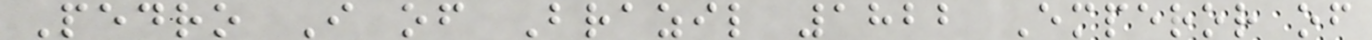Pedro I of Brazil 1822 Emperor of
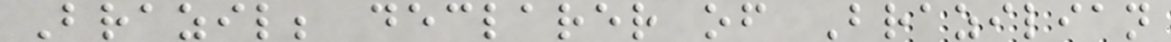Brazil; declarer of Brazilian
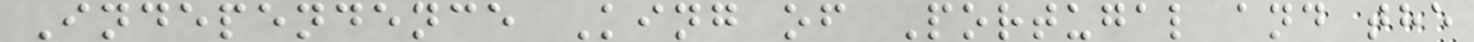Independence King of Portugal and the
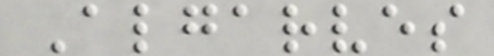Algarves
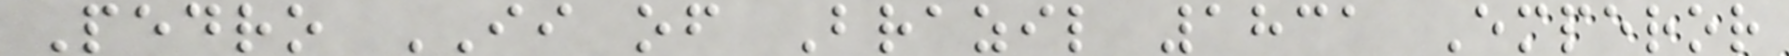Pedro II of Brazil 1831 Emperor
